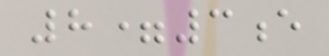8=3e
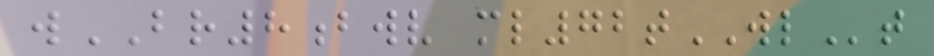wBR8bwv ml72tWLt
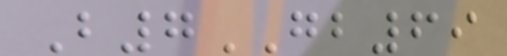B7GB69
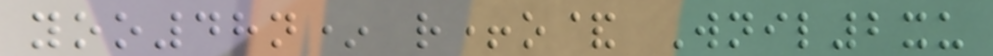yoo48n* r+o& Wnil2xu
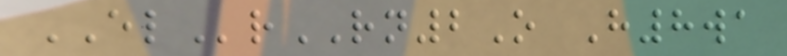ELrRN2O H8wa
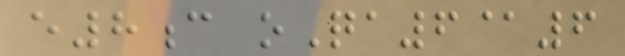e8c oQa6@6
